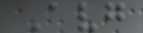Avg
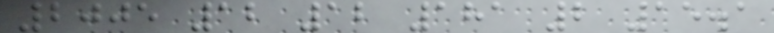2005 12 12 181 2 15.1
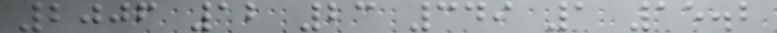2006 12 23 349 1 15.2
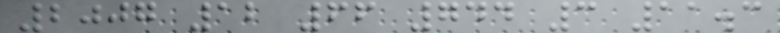2007 12 66 744 3 11.3
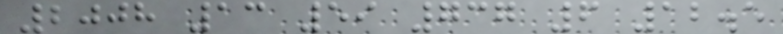2008 13 59 737 6 12.5
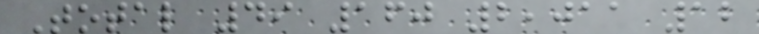Total 49 160 2,011 12
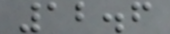12.6
